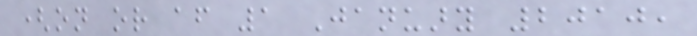(on or after 1 January 2010,
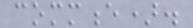commence).
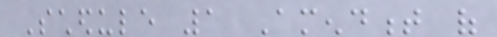Schedule 1 Amendment of
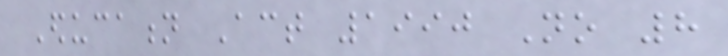Education Act 1990 No 8
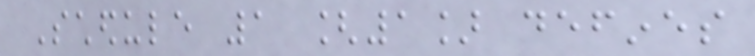Schedule 1 [1] defines
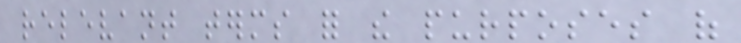relevant terms for the purposes of
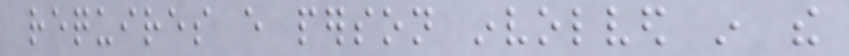requires every person involved in the
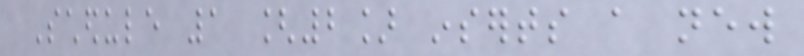Schedule 1 [2] inserts a new
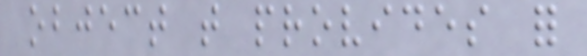object that provides for
